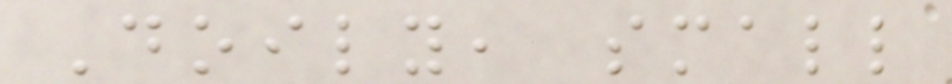Doily, small
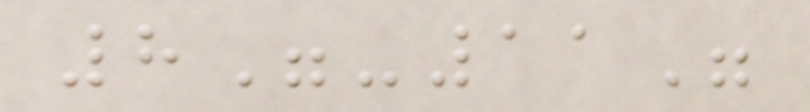8"-11"
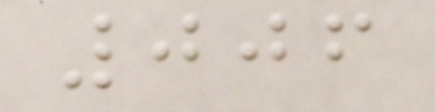006
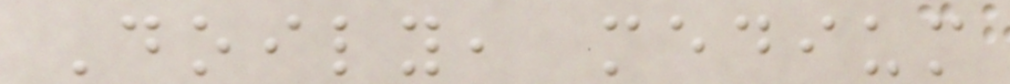Doily, medium
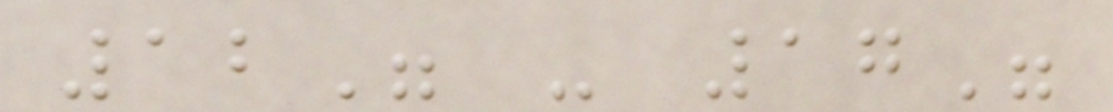12" - 17"
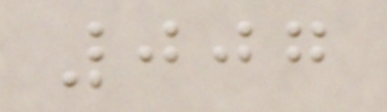007
